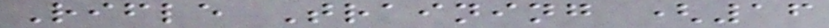Rifle Training (16
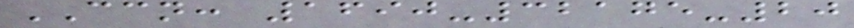CCN: 1690-32175-20
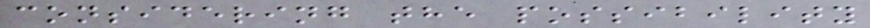considering the possibility
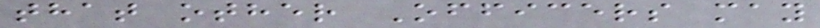that other Officers may
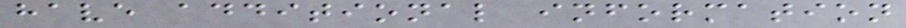have additional information
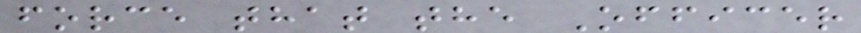force that the Officer
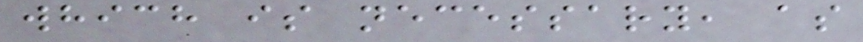which is necessary, as
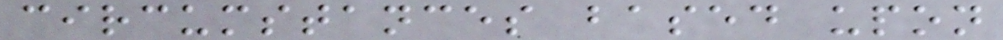circumstances based upon
